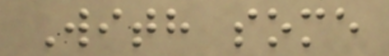With some
